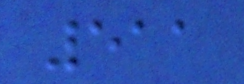511
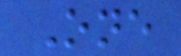One
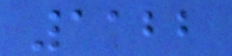1122
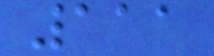111
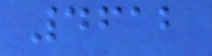4612
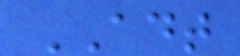ADT
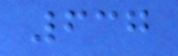637
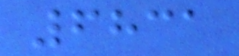6831
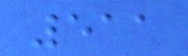511
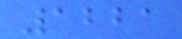1221
